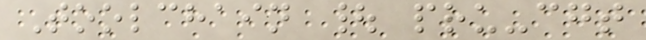Toolchain | pru-cgt
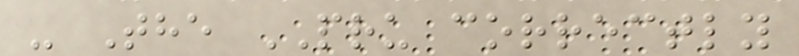- The PRU correctly
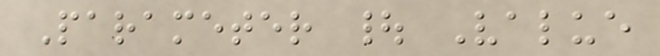Parameter | Value
